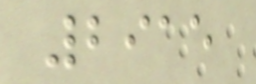2915
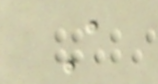A
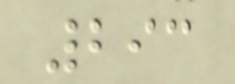293
